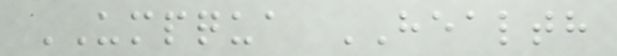UMPQUA HEALTH
